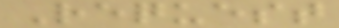Request
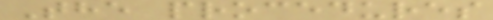The procedures
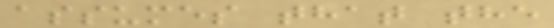assumes that the
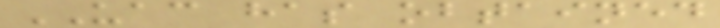UAC has obtained
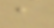a
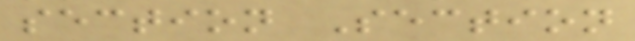section Section
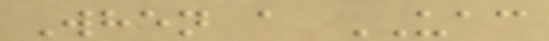When a UAC
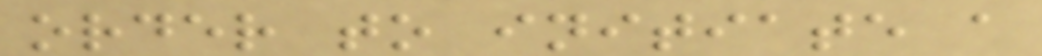order to initiate a
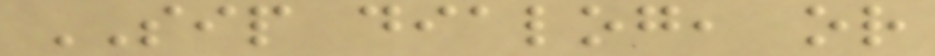SIP dialog, or
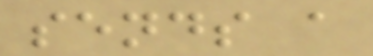sends a
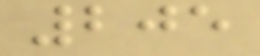205
